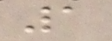1
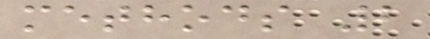methods 2
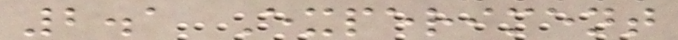2.1 Experiment
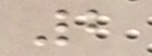2
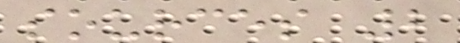sources 2
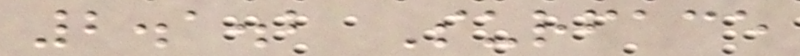2.1.2 Surface
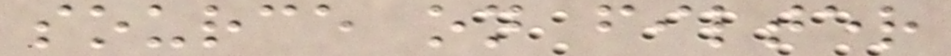source on filter
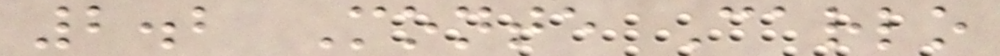2.2 Monte Carlo
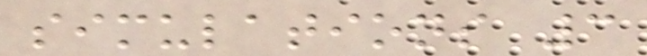simulations 3
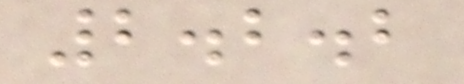2.2.2
